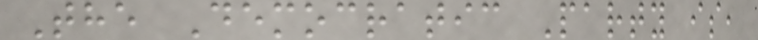The Democratic Party is,
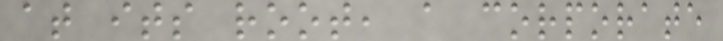at its root, a corporate
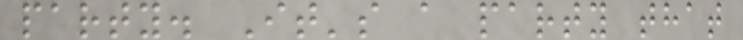party. It's a party that
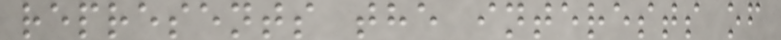represents the interests of
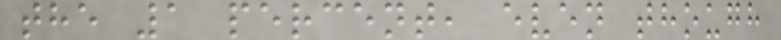the 1 percent, even though
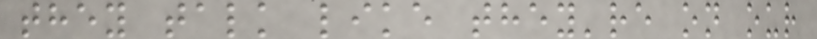they talk like they're on our
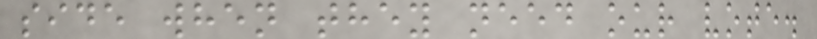side when they need our vote.
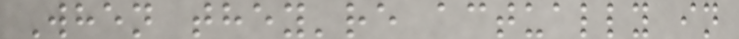When they're actually in
